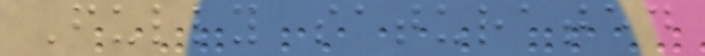Fully saturated
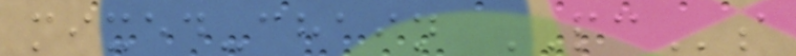mixed-chain PCs
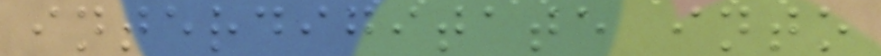interdigitate into
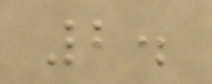2.
